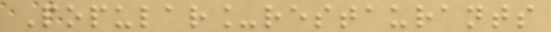Popular_restaurants
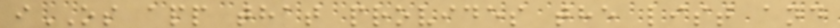iOS app that provides the list and
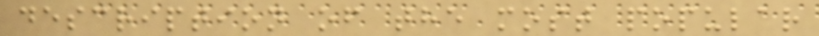description of the most popular
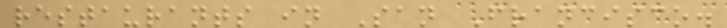restaurants in San Francisco.
